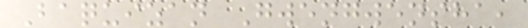Baquizan Gwengwensha,
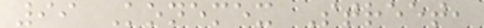99 Konemex Street,
